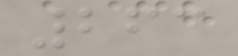263
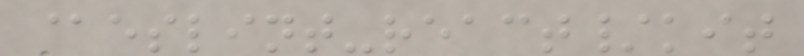@eslint-react/kit
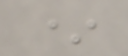*
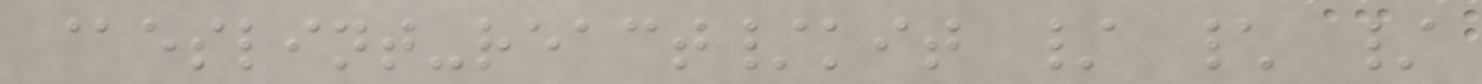@eslint-react/kit / \ /
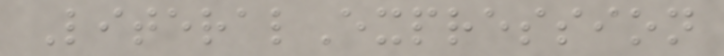LiteralExpression
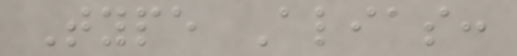Type Alias:
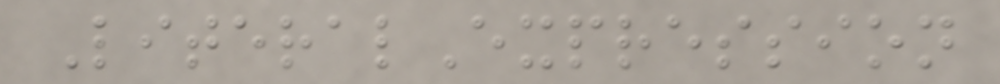LiteralExpression
